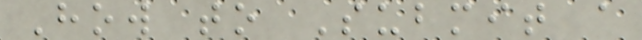How to Submit a
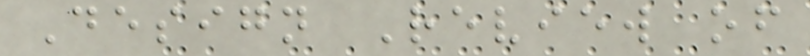Design Review of
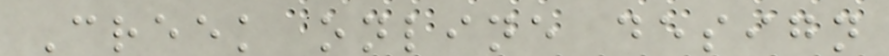Creek online design
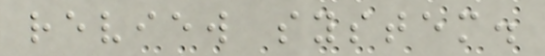review system.
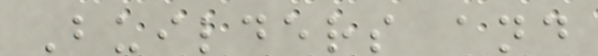Builders and
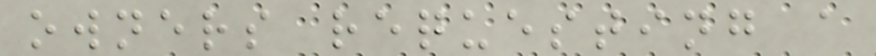owners requesting a
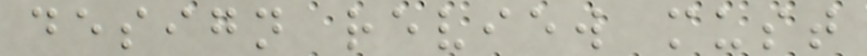design review must
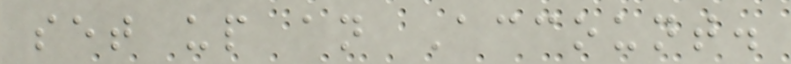set up an Account.
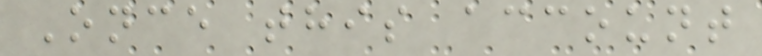Once this account
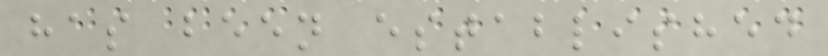has been established
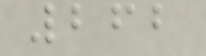262
